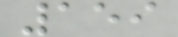159
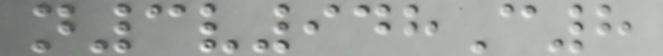n3v948C8
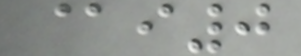@i0
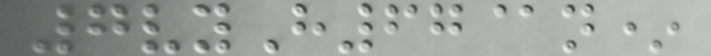7vyH67@n*
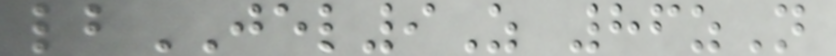lbJEL9Z 86zN
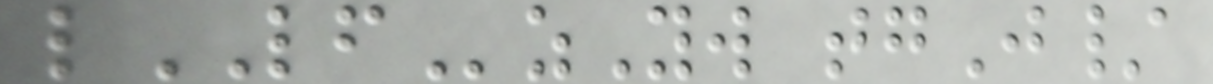lLFzYw tgJ/
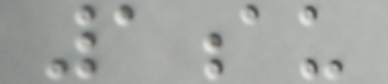1au
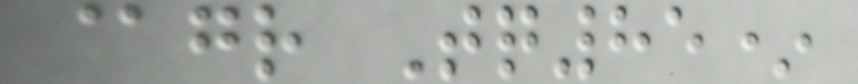@gr Tq85*
